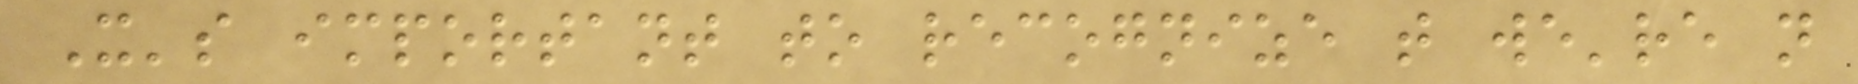It's important to recognize that we're not
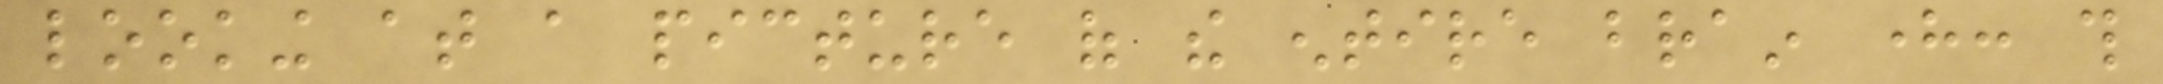looking at a picture of the entire brain here: this
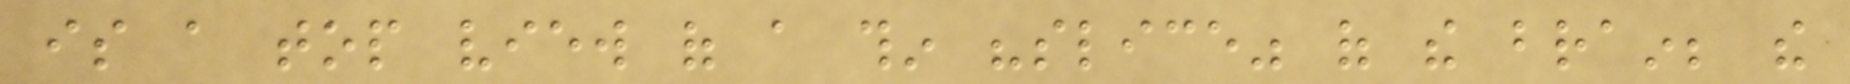is a top view of a thin "slice" of the brain; the
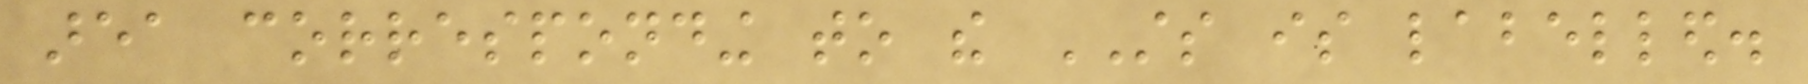area corresponding to the STS is labelled.
